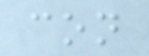con
